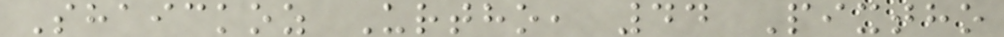Shaickoz Urtho, 44 Pixtho
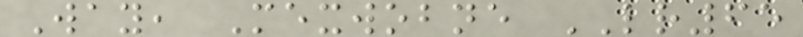Way, Mexwobne LR65
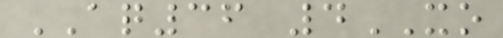AQ36 4XO
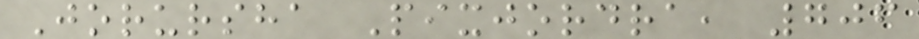Jorursha Pixjordra, 706
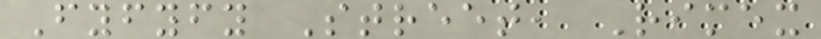Fyfyfy Street, Rimex
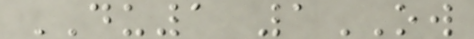DU1 1OW
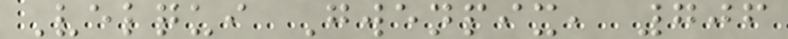Velqui Gwenpix, 706
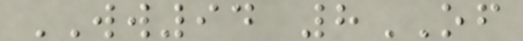WW94 8OF
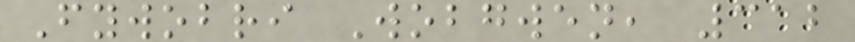Fywobri Wobgwen, 312
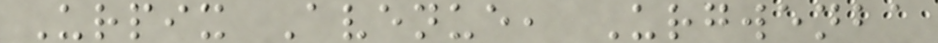Urpix Avenue, Urgwenba
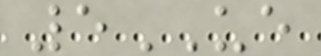5UE
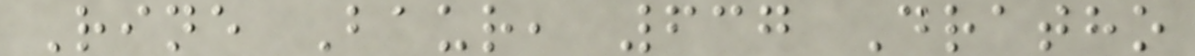Rine Baur, 637 Dratho
